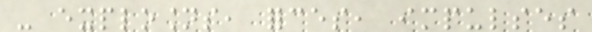- explosions, forces, impulses
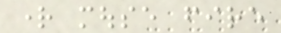right mouse fire
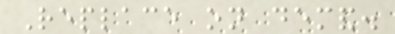Replace on demand.
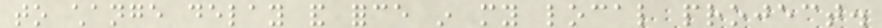to change delay and force in my local project.
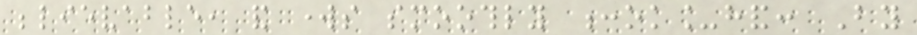believable, and works smoothly :ok_hand: By
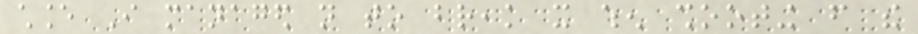chance I managed not to break it when shooting from the
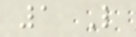1 Like
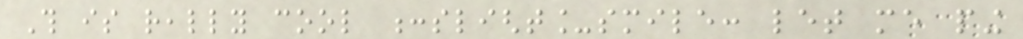This is really cool :slight_smile: let me ping
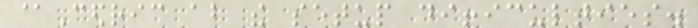@Cedric about the setup difficulties.
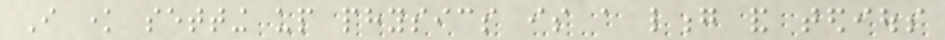I know setting up physics is a long and tedious
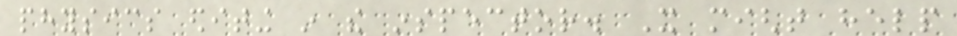physics editing in the inspector. It might help
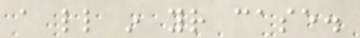a little in your case.
